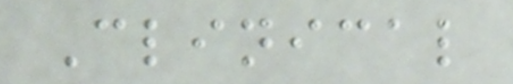Clinical
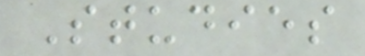Studies
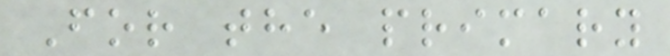For the primary
